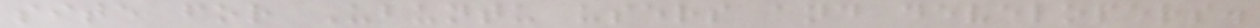site for Ubuntu users and developers.
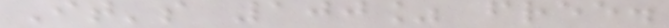It's 100% free.
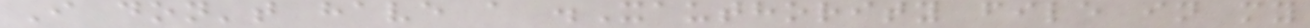I don't have a .Xauthority file in my
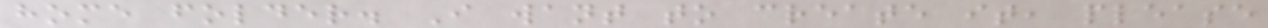home folder. I want to create it, please
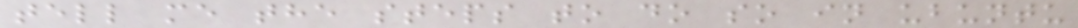tell me the steps to do so in ubuntu
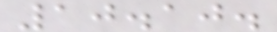10.10.
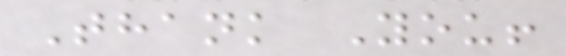Thank You!
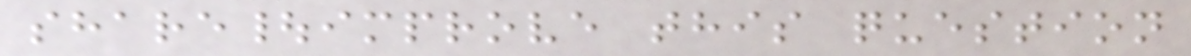share|improve this question
